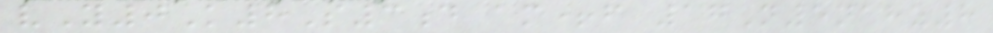vY0K8S3d am+f 17N5nahz8
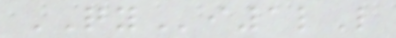QYi1lL
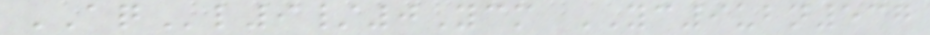AQl9/0Ycm YC9ubn537
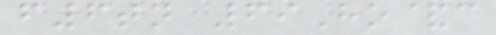f6tn 69Ho&c
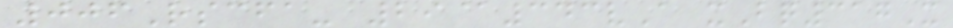006Rscfa- 29@343vA xBq317X
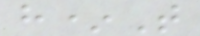h*T
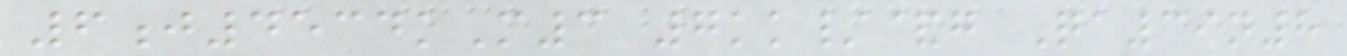6j4534kM3 7kk/&g Qa39n8
